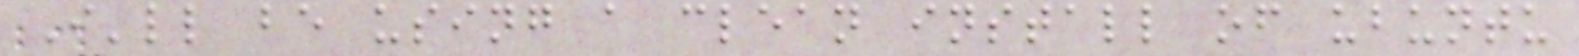I'll be using a clean install of ubuntu
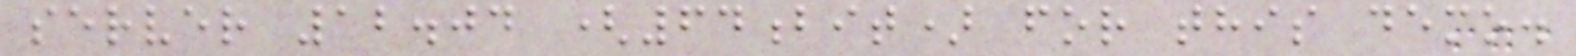server 12.04 (64bit) for this demo.
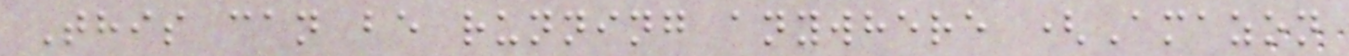This can be running anywhere (Amazon
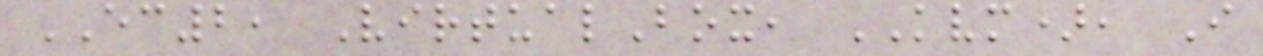EC2, VirtualBox, KVM), I
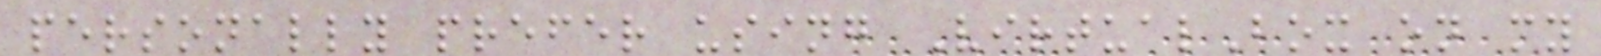personally prefer using VirtualBox on my
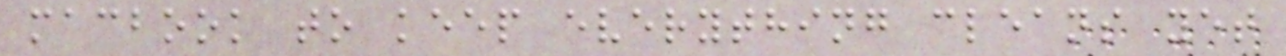macbook to keep everything cleans yet
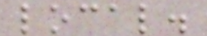local.
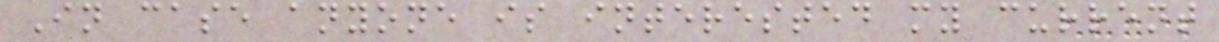In case anyone is interested my current
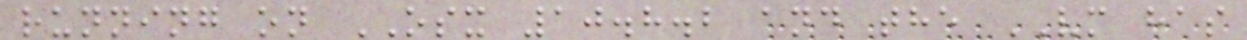running on OSX 10.8.2 and the VM has
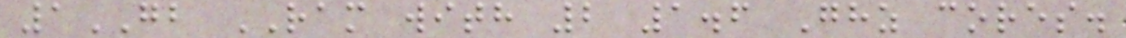1GB RAM with 2 1.6 Ghz cores.
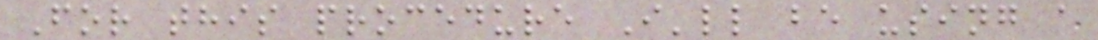For this procedure I'll be using a
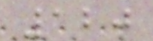120
